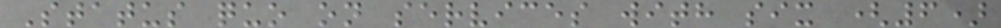Status quo on services with six (6)
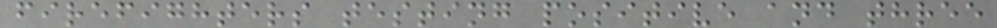firefighters testing positive and three
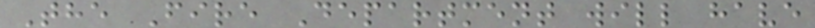The Fire Department will have
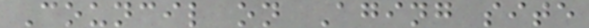Council on Aging site
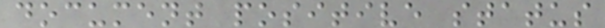document positive status
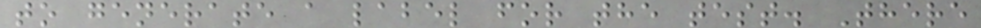to generate a label for the test. There
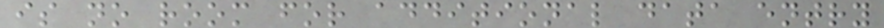is no room for additional data entry
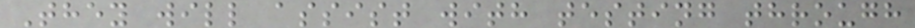They will assist with testing through
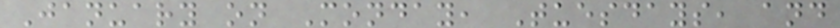January on Monday, Tuesdays, and
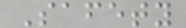Safety
